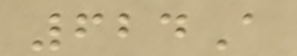624A
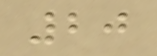20
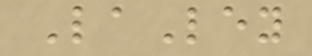LaLey
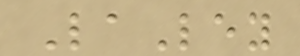LaLey
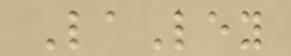LaLey
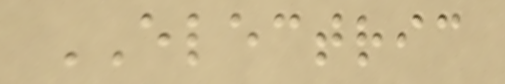ELECTRIC
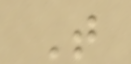T
